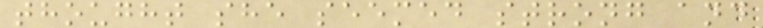thought she seemed strong and
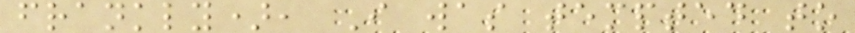frankly), I was tempted to
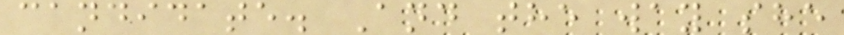candidate. And the way she
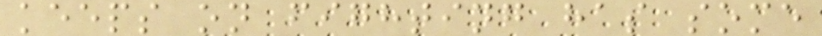keeps on fighting has some
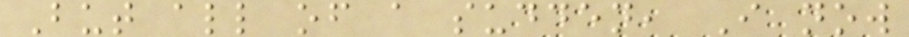But all of a sudden, I now
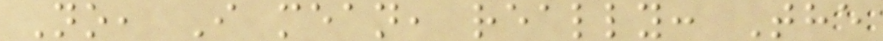No, I mean, really: The
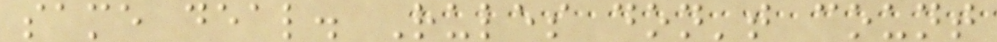same deal. Rules don't count
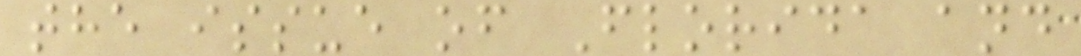the issue of Florida and
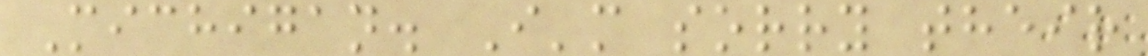Michigan. I'm sorry their
